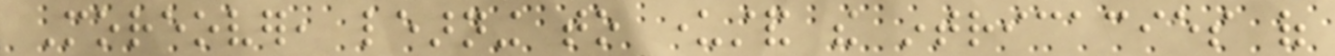Moreover, learning to understand the intricacies of
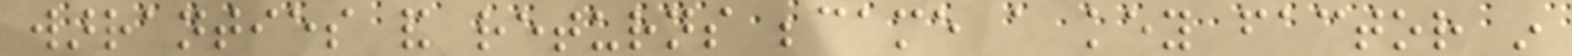warranties and returns became a key factor in
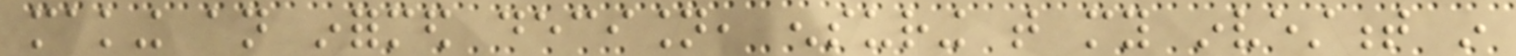making an informed decision, ensuring that my investment in
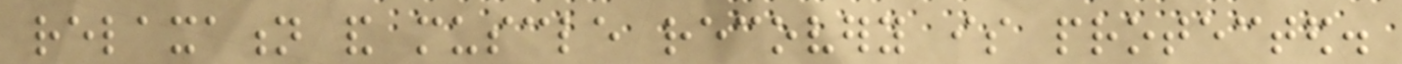relaxation and muscle recovery is protected.
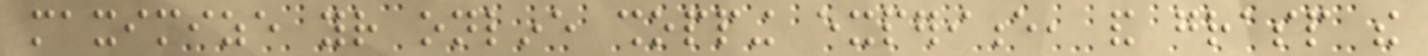maximize your online shopping experience, and grasp the
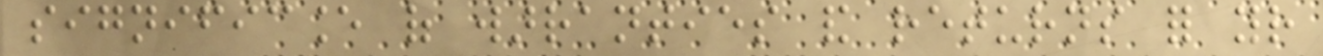significance of warranties and returns for your
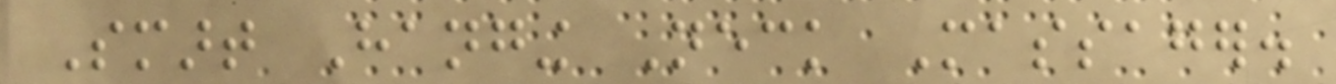Smart Hanging Neck Massager.
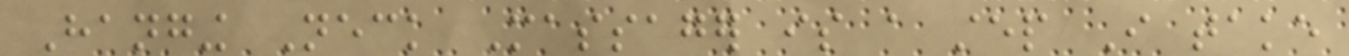Hanging Neck Massager is a step I take
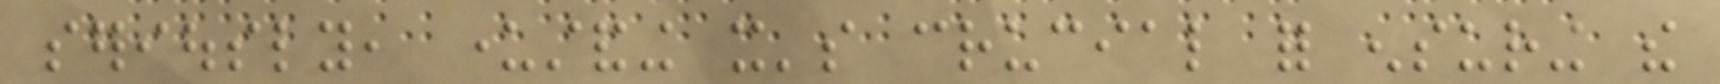seriously, understanding it's crucial for ensuring the
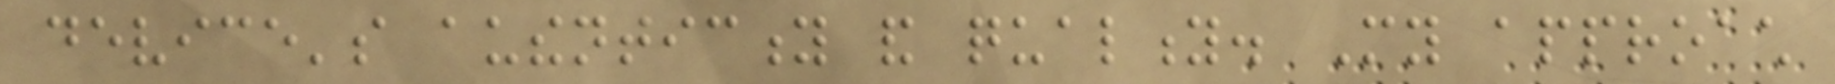device's authenticity and quality. My approach
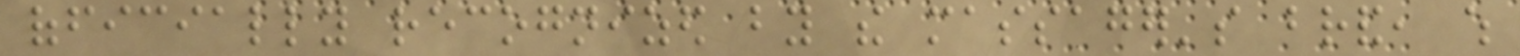officially recognized by the massager's brand, which
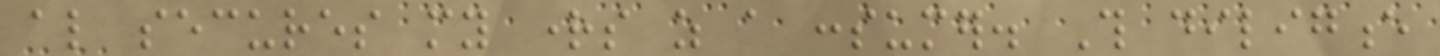also secures my rights as a consumer. This diligence
